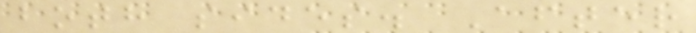both sides. After
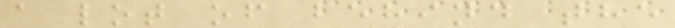a lot of behind the
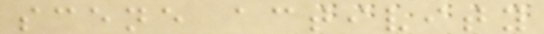scene activity
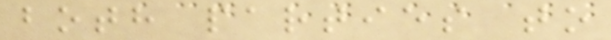both parties to
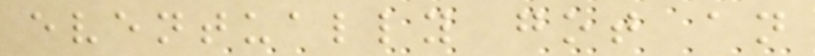eventually got an
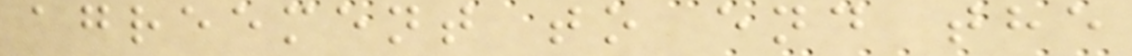agreement to end the
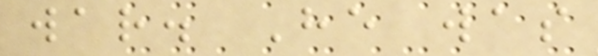war. He was
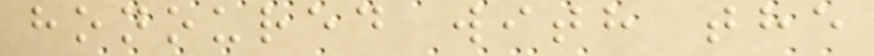honoured with the
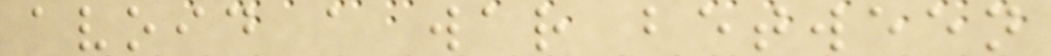avoid a war between
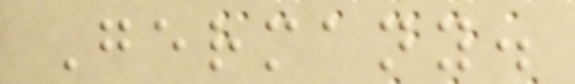Germany.
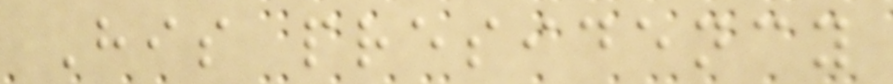His presidency
